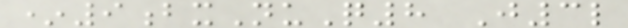*9bxNuQ8 J3l
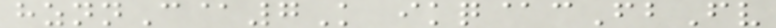hznnC@7K ikq@cFbFv
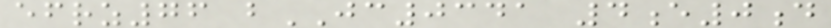efrz76 bJC0341 4e0d
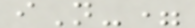iN-=
